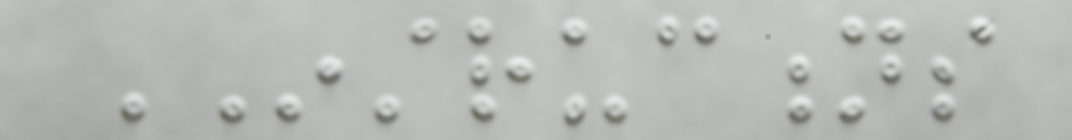INSTRUCTIONS
